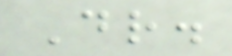Dr.
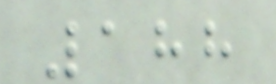188
